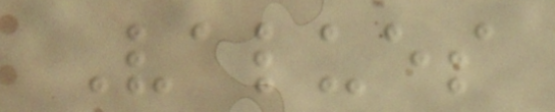Values
